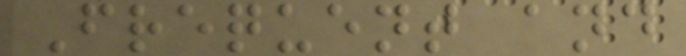Frequent and
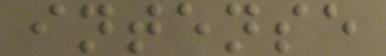intense
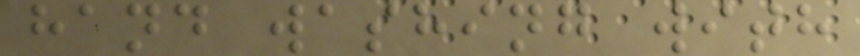hand washing with
